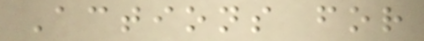Actions for
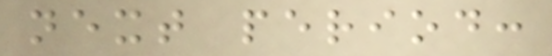next period:
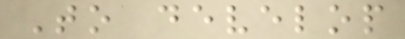To develop
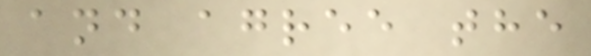and agree the
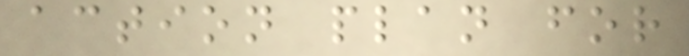action plan for
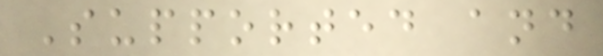Supported and
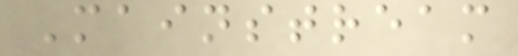Mainstream
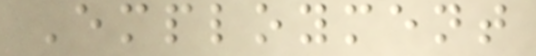Employment
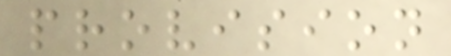provision
